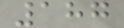187
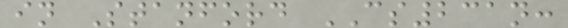in Stanford CS231n:
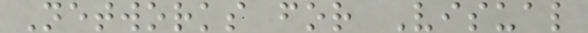Networks for Visual
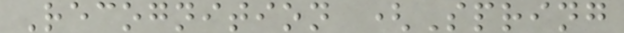Recognition (Spring
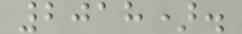2018).
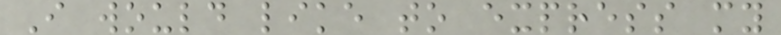I would like to express my
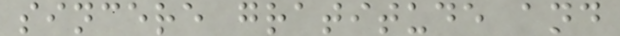sincere gratitude and
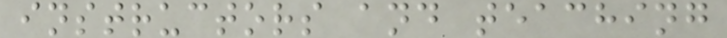instructors and teaching
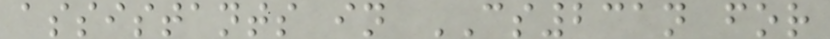assistants in CS231n for
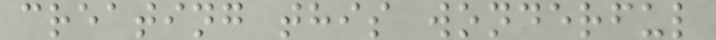creating this wonderful
